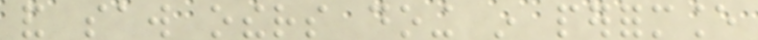and saw others doing in performance
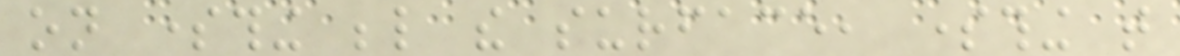on something below the surface, something that
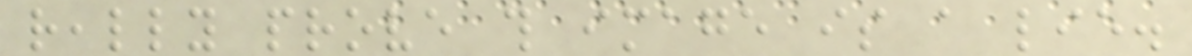really prove this image is a lie.
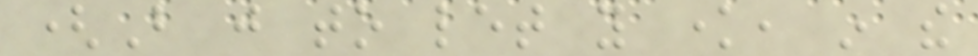(But just to let you know, in the
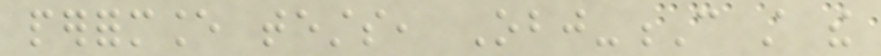performance tests, Obj-C still the
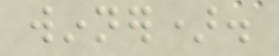winner).
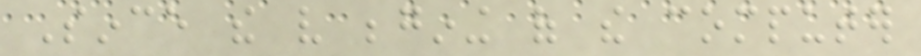Since the very begining of the computer
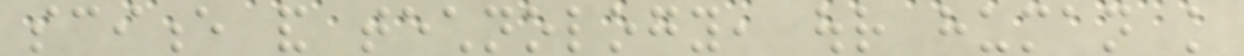science and technology, our human knowledge
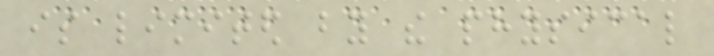is limited by the physical
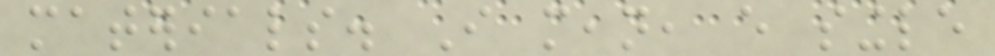materials. I mean, every single
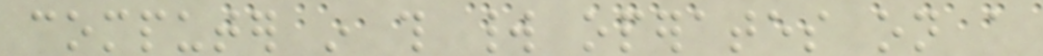computer in this world operates on a
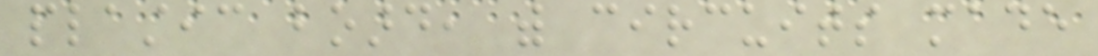plastic board, with circuits made
